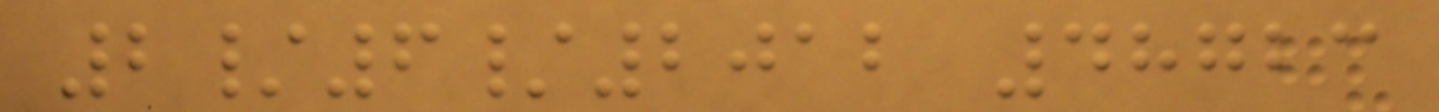2/6/2012 48723
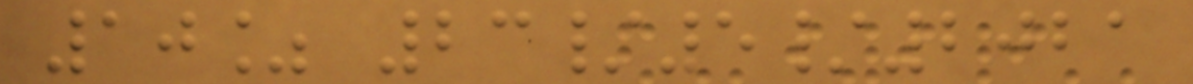10% 23/5/2021
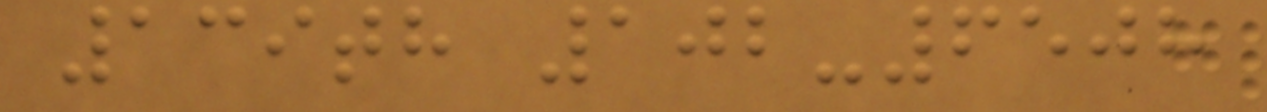139th 102-6508
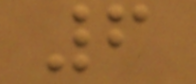6
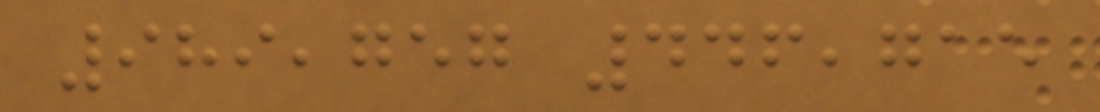989,757 446,715
